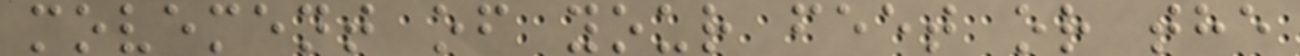movement of your feet or the
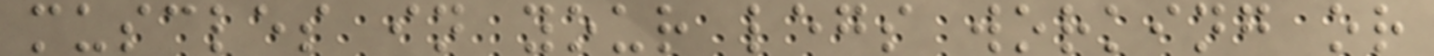muscles in your legs working or
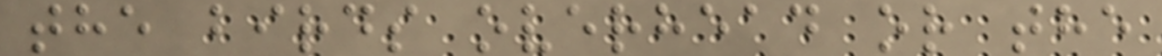the birds overhead or the
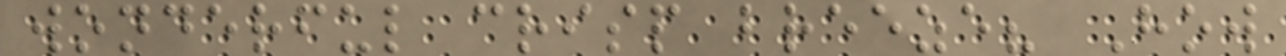wonderful crisp breeze? How
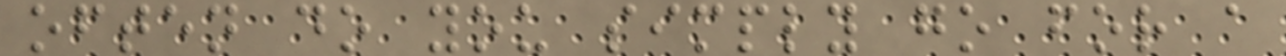often do you simply go for a
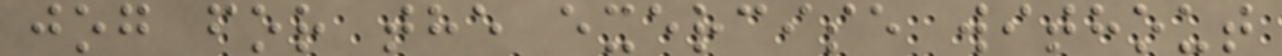jog for the exercise without
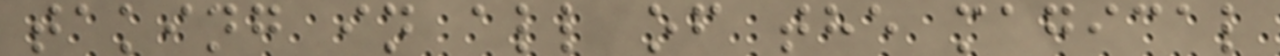taking in all of the magical
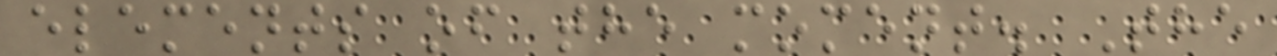elements of the moment. The
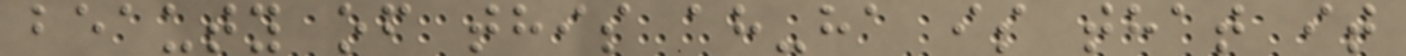beauty of this ah-ha is that it
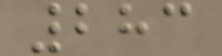283
